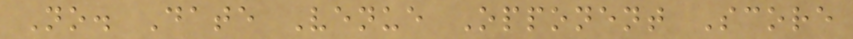No. Date Venue Opponent Score
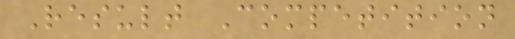Result Competition
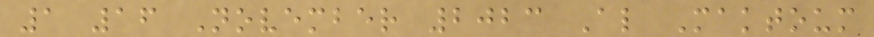1 16 November 2023 Al Maktoum
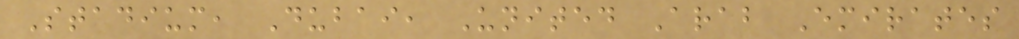Stadium, Dubai, United Arab Emirates
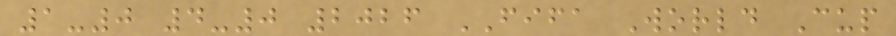1-0 4-0 2026 FIFA World Cup
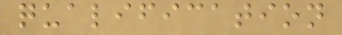qualification
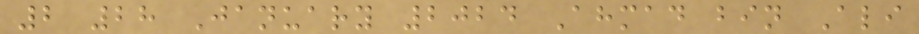2 28 January 2024 Ahmad bin Ali
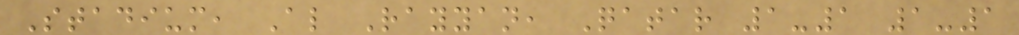Stadium, Al Rayyan, Qatar 1-1 1-1
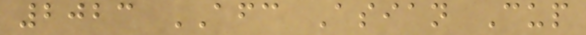2023 AFC Asian Cup
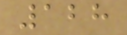128
